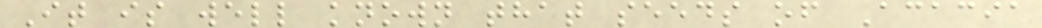It is well known that seeds of Acacia
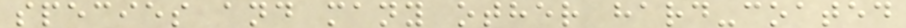species and many other hard-coated
